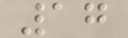17
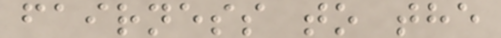fairness to the
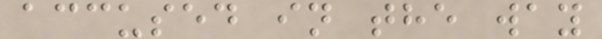accused in the way
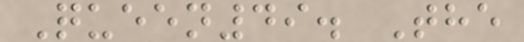Queen49. The
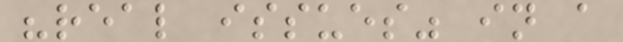"real issues" in a
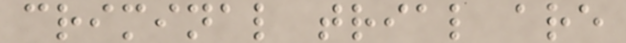criminal trial are
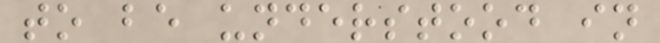to be understood in
